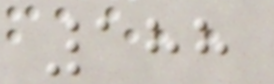188
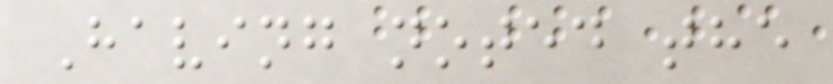Having noted the
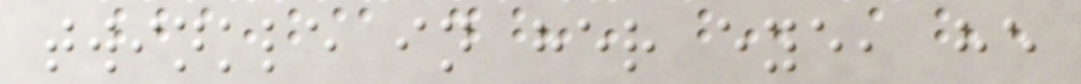twinkle in her eye, he
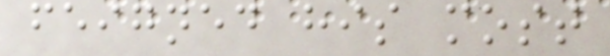feigned his most
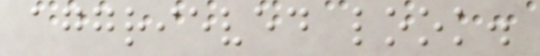aggrieved look.
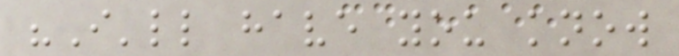"I'll have you know
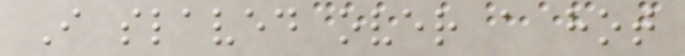I slaved over a hot
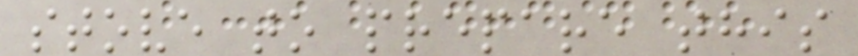stove to prepare this
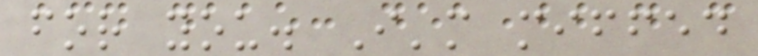for you. I'm miffed
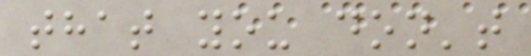that you don't
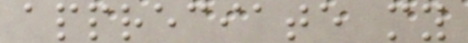appreciate my
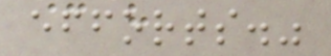efforts."
